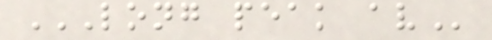LONG PEAK AV
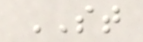ST
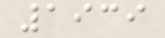1939
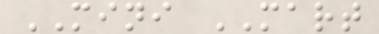MINI MART
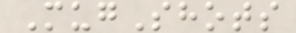MugShots
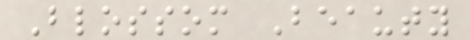Blossom Beauty
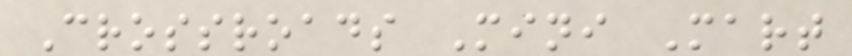Crossroads Mini Mart
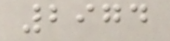2974
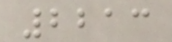2213
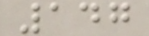147
